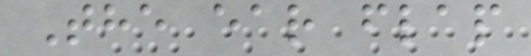The ear flap
